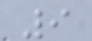9
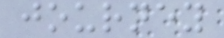journey
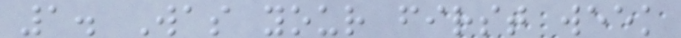1. Was your first week
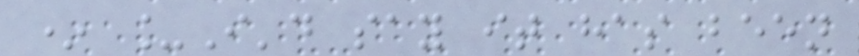* _I'd say it has been
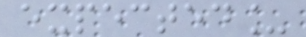expected_
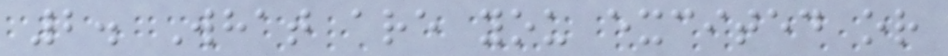2. What are you excited or
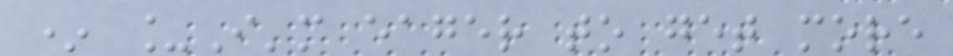* _I'm eager to get more
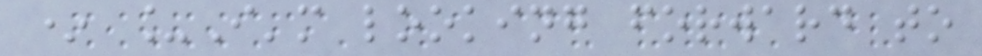* _I'm looking forward to
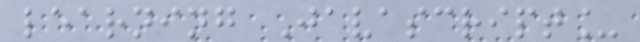learning Javascript_
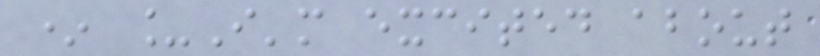* _I'm excited about
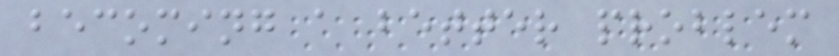becoming a better problem
